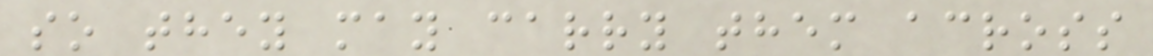so they may carry them across
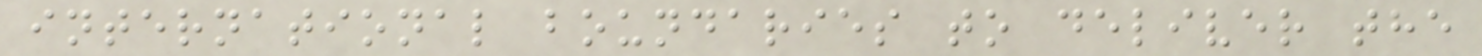international boundaries to deliver the
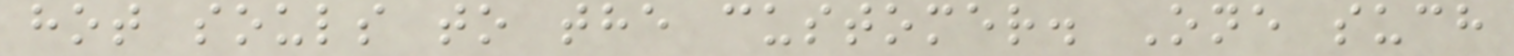hot souls to the customer. One such
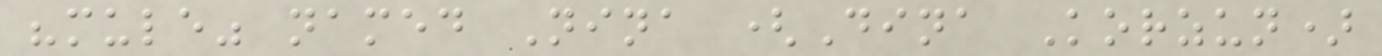"mule" named Nina (Dina Korzun)
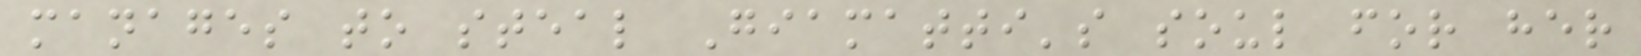manages to steal Giamatti's soul for her
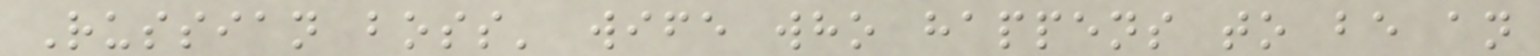Russian boss' wife who happens to be an
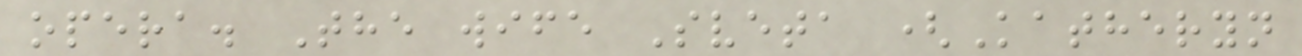opera. The wife Sveta (Katheryn
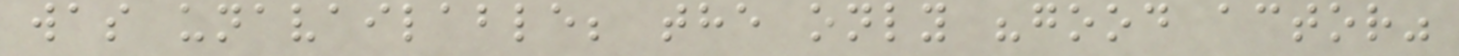was unavailable; the only "good actor"
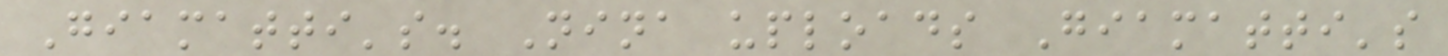Giamatti's. Nina uploads Giamatti's
